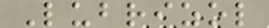Lubrizol
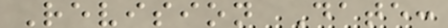Revision Date:
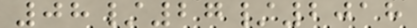08/27/2018
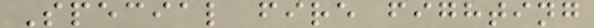Special fire fighting
